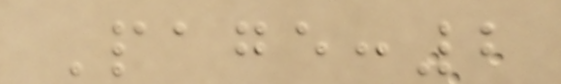Page:2
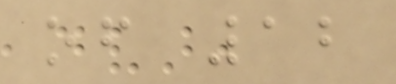of 12
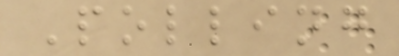Polling
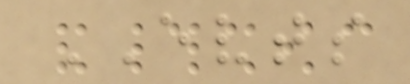EVTS
